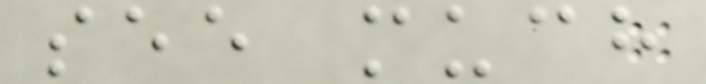see much
